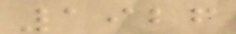1926
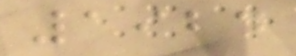1924
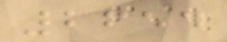2654
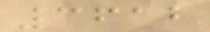3612
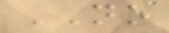NO
